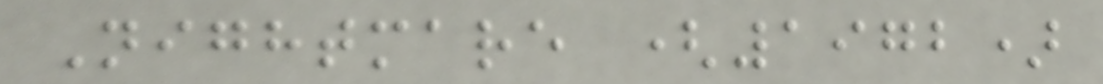Nightmare (1972)
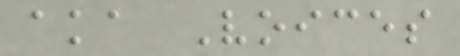aka Voices
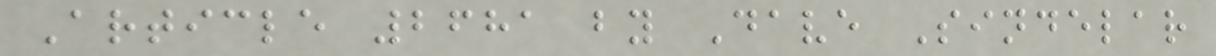Article 2681 by Dave Sindelar
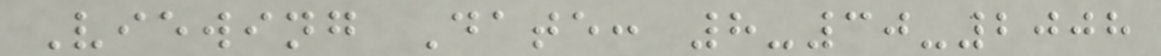Viewing Date: 8-30-2008
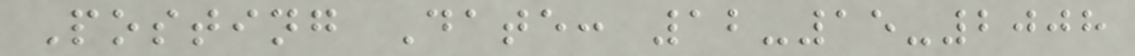Posting Date: 12-15-2008
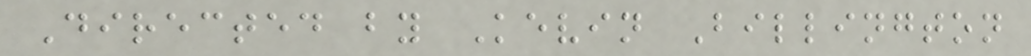Directed by Kevin Billington
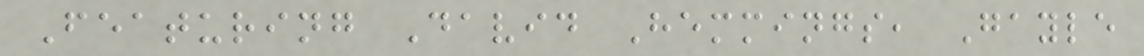Featuring David Hemmings, Gayle
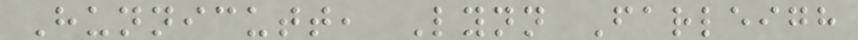Hunnicutt, Lynn Farleigh
